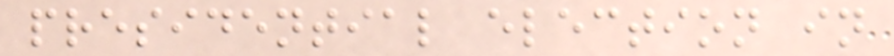presidential election in
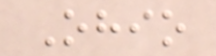Ohio
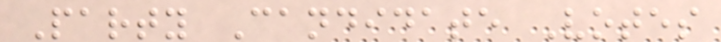Party Candidate Votes
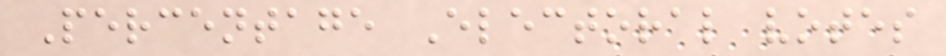Percentage Electoral votes
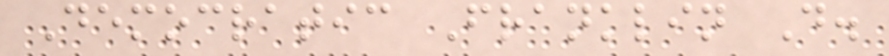Democratic Franklin D.
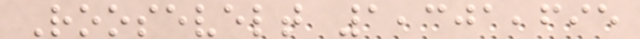Roosevelt 1,301,695
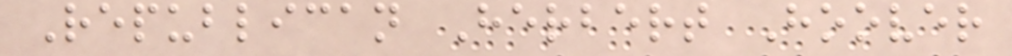Republican Herbert Hoover
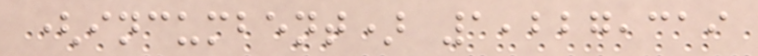(incumbent) 1,227,319
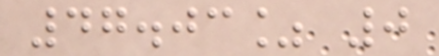47.03% 0
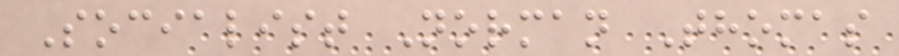Socialist Norman Thomas
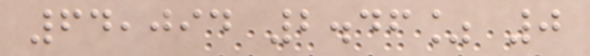64,094 2.46% 0
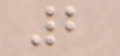2
